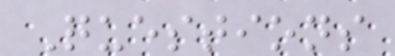Questions
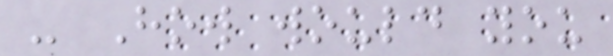- How would you
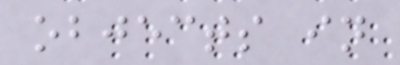objects in
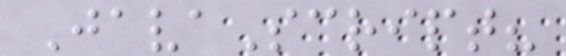JavaScript?
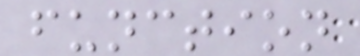function
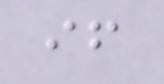if
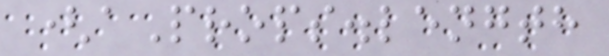(aProps.length
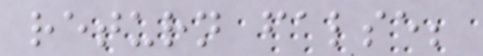return false;
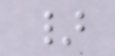}
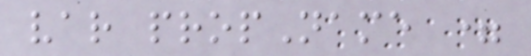var propName =
